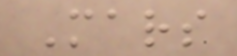Mars
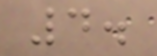4.
